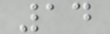14
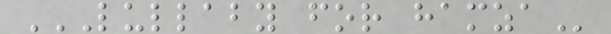LULLABY FOR HAMZA
